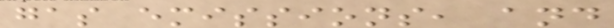gas emissions, and
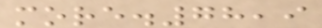more.78,9
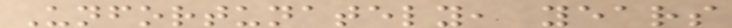Unfortunately, years
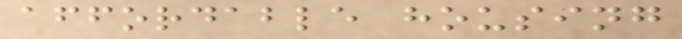affordable housing
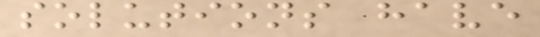solutions have
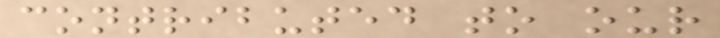contributed to our
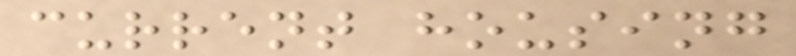current housing
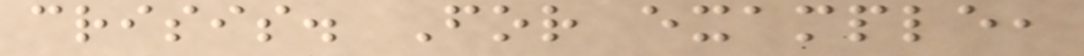crisis. For example,
